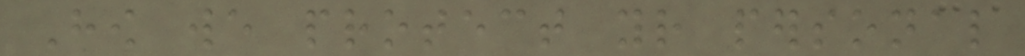How we protect your personal
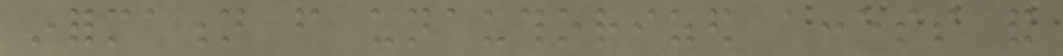information from unauthorized access and
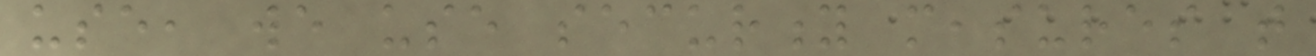use, we use security measures that
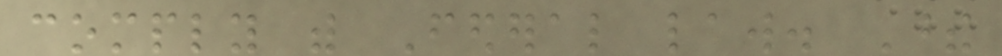comply with Federal law. These
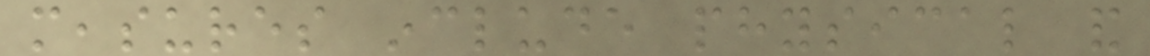measures include physical and
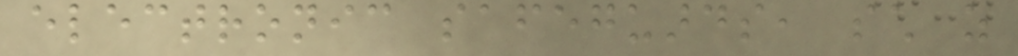electronic safeguards, such as
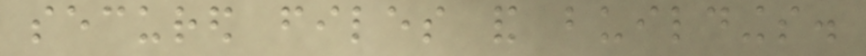secured files and buildings.
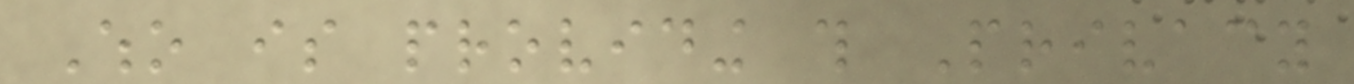Who is providing this Privacy
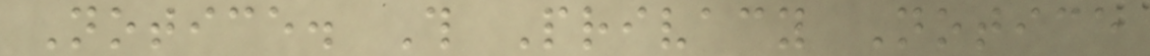Notice. This Privacy Notice
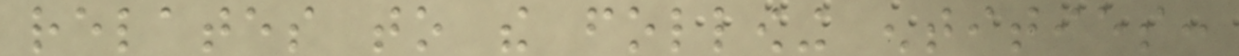relates to the following entities:
